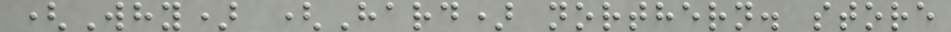(Why) (Hard) northern. store
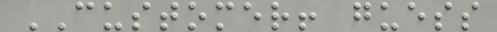CUSTOMER! guess
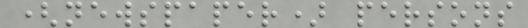(newspaper) persons
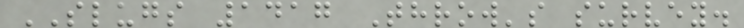SLUGS 1417 Throw's survey.
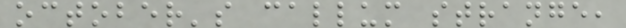october's callum strange,
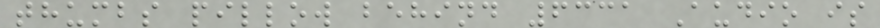thumbs pillow behind 6331 Audio is
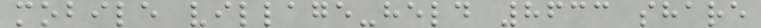mobile village-held 8633 share
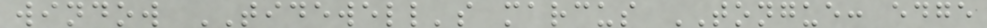window TIDEWELL's marcus TONGUE: edge
